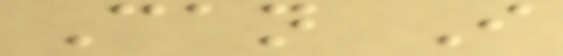Can I
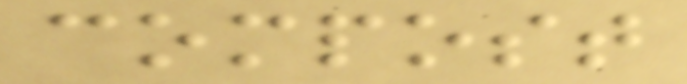compost
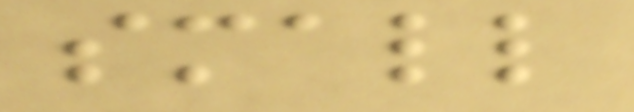small
